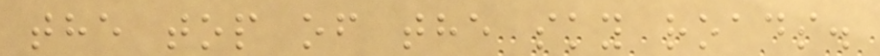the top of the sky roads.
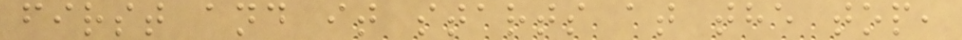first and it starts at the top,
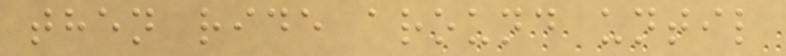then ride around until
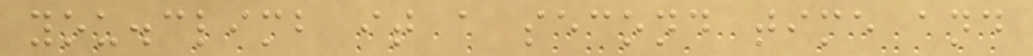you.climb it a second time and
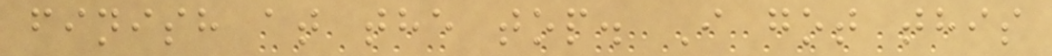finish at the top. I got this
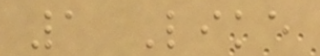1 Like
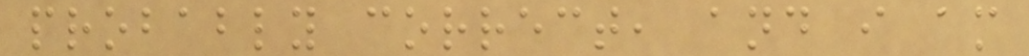probably correct, and i am
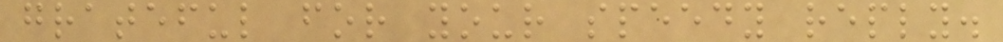grateful for your speedy reply.
